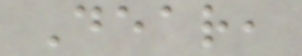Dear,
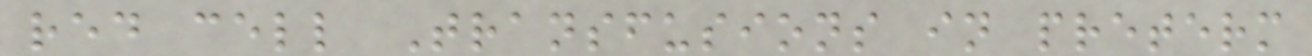red cell Transfusions in preterm
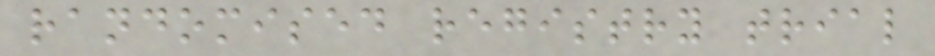randomised registry trial
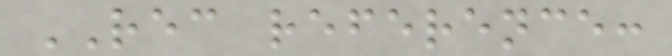REC reference:
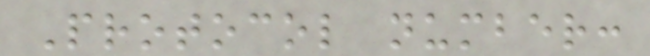Protocol number:
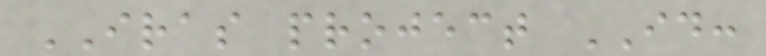IRAS project ID:
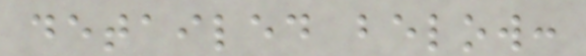detailed below:
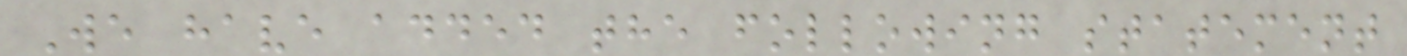We have added the following statement
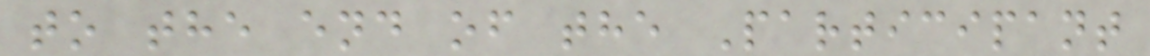to the end of the Participant
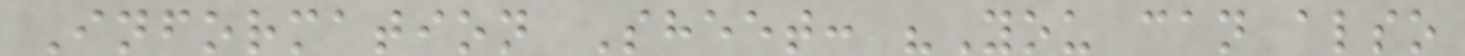Information Sheet: "You can also
